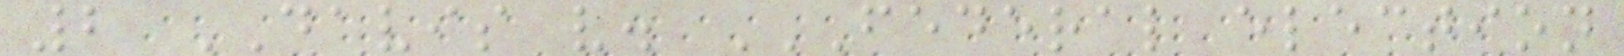2 DAVIS v. FEDERAL ELECTION
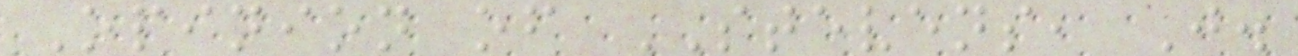Opinion of STEVENS, J.
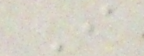I
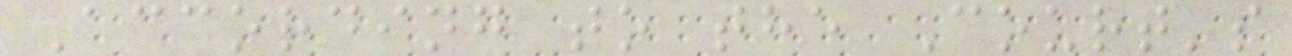According to the Court's
